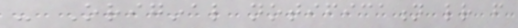- Original notification letter from
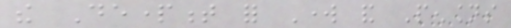the Department for Work and Pensions
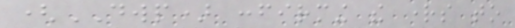(DWP) confirming the rights to
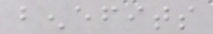benefits
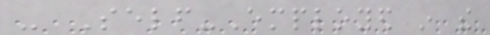- Self-Employed in the
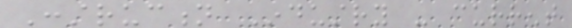Construction Industry - current
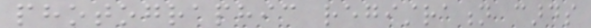photographic registration cards
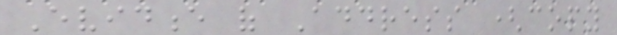Evidence of Address (copy
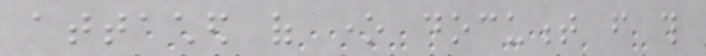attached of one document from this
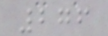276
